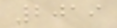2019
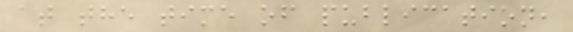at the time of publication,
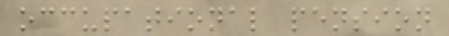occupational pension
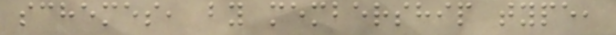schemes, by membership type,
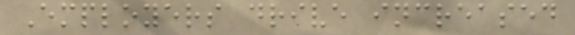Employers drive increased
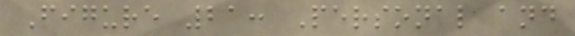Figure 21: Personal and
